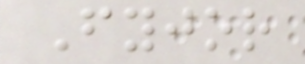Fyjor
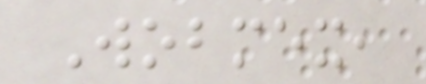Wobmex,
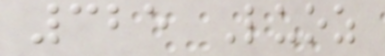325 Luoz
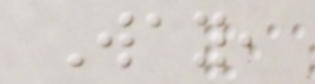Way,
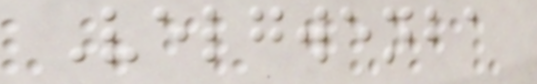Velgwenba
